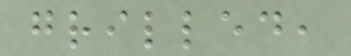grilled,
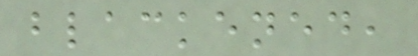blackened,
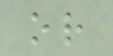or
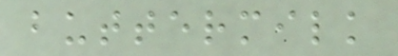buttermilk
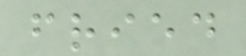fried
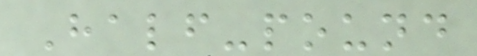Half-pound
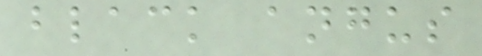black angus
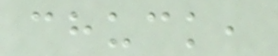chuck,
